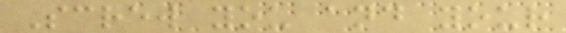Screw you and your
